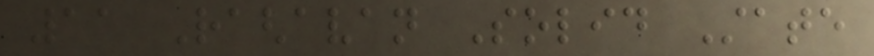11 Raghavan Solid State
